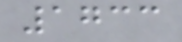1733
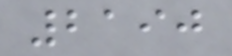2190
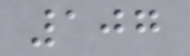107
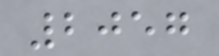2057
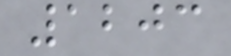1203
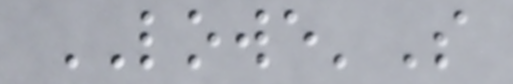LOWE'S
